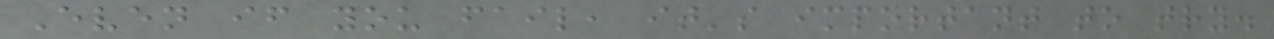Even if you fail, it's important to try.
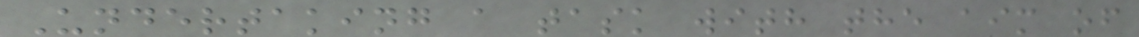Undertaking a task with the aim of
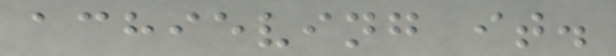achieving it.
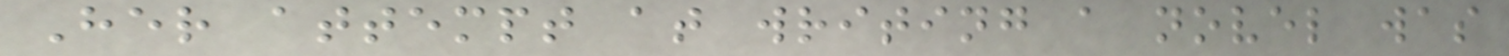Her attempt at writing a novel was
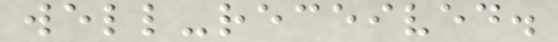well-received.
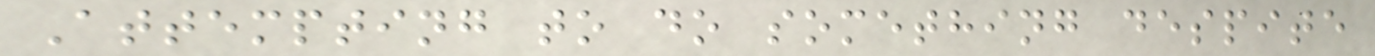Attempting to do something despite
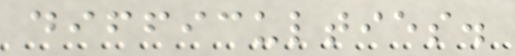difficulties.
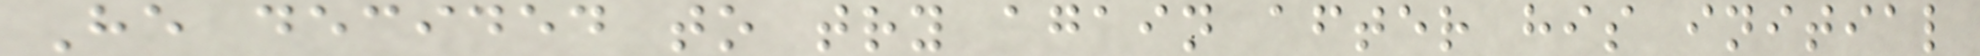He decided to try again after his initial
